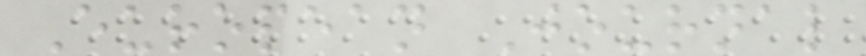European Journal
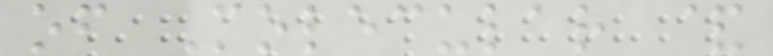of Molecular &
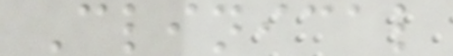Clinical
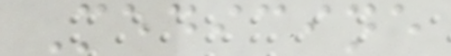Medicine
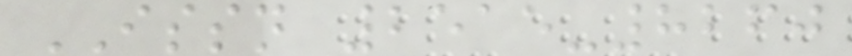ISSN 2515-8260
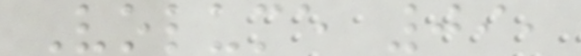Volume 09,
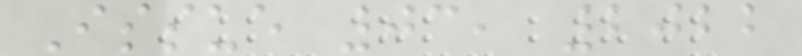Issue 03, 2022
